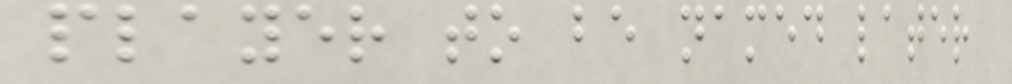player to be named later
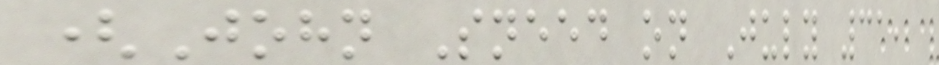(John Sneed on July 31,
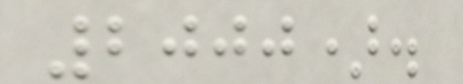2000).
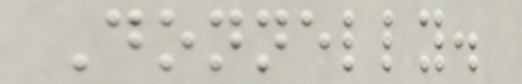Donnelly.
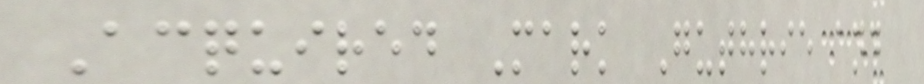Acquired Mark Guthrie and
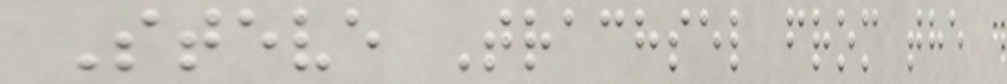Steve Trachsel from the
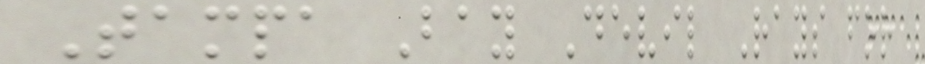Tampa Bay Devil Rays for
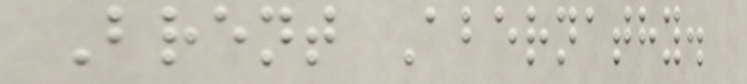Brent Abernathy.
